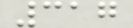317
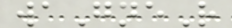waGneR
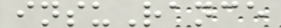insuRance
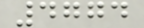4774
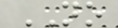NO
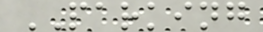PARKING
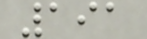191
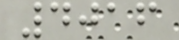4016
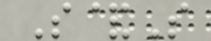S&S
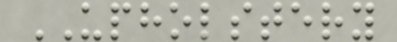UPHOLSTERY
